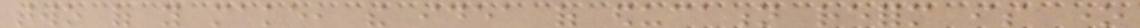two of you make, the idea of education reform is one
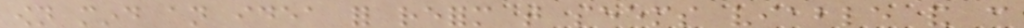own mind an idea for reform that seems viable and can
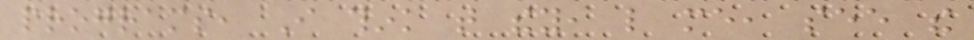programs, I think that they, like me, see the
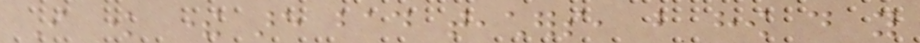I know there are bad teachers, but how do you
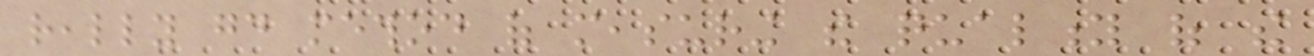really good method of measuring the quality of the
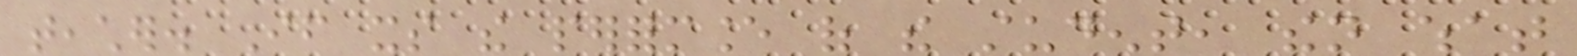teacher. If its the performance of the student, then what
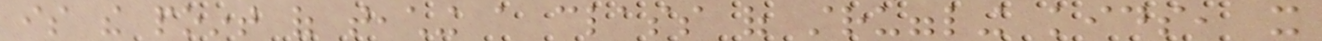is the point of teaching a class of struggling kids, it
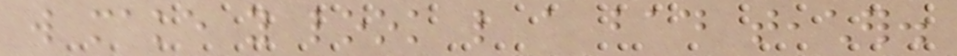will make you look like a bad teacher.
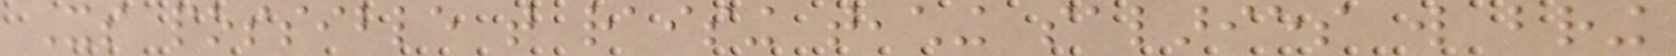Its possible that raising teaching salaries will bring
